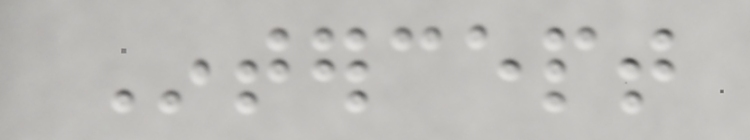Intercept
